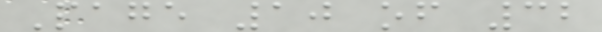Page 10 of 32
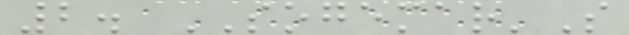2. SOGEMAR'S
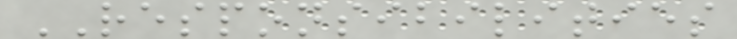RESPONSIBILITIES
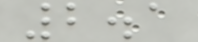2.1
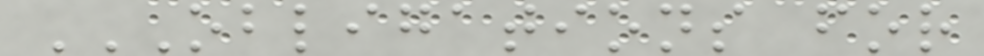OBLIGATIONS FOR
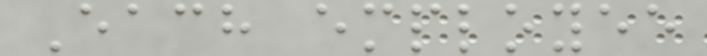Each employee
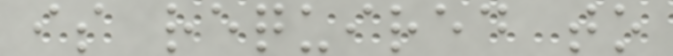is required to
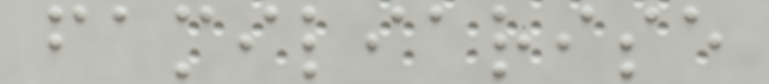familiarise
